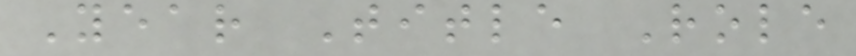Year Title Role
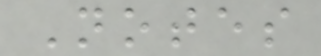Notes
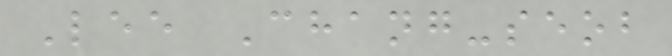Lee Chang-seob
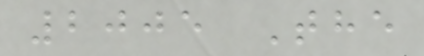2005 The
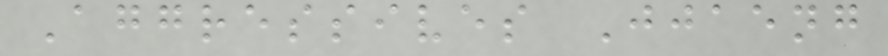Aggressives Jjaeng
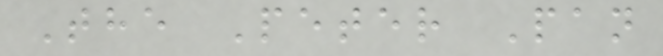The Peter Pan
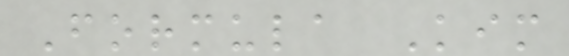Formula Kim
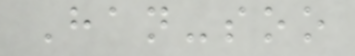Han-soo
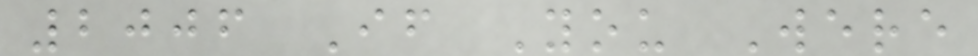2006 If You Were
